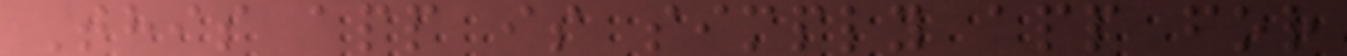This app is simply app for
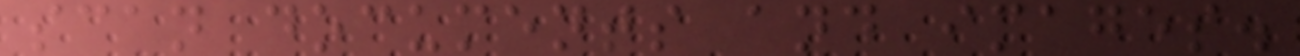scan documents and images.
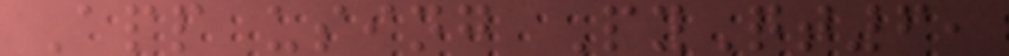App using PyQt6,
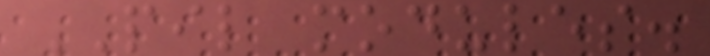PIL modules.
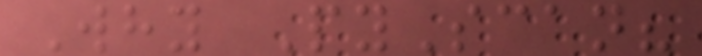Why PyScan?
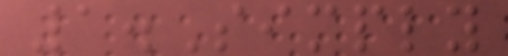1.Simply
